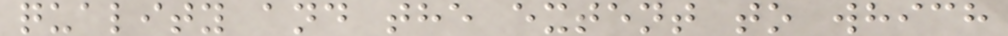quality and the extent to which
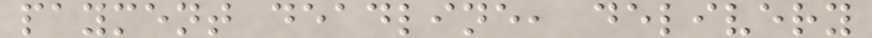payment deadline, delivery
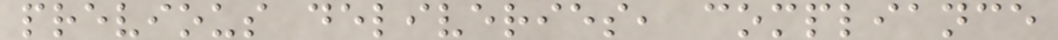previous deliveries, compliance
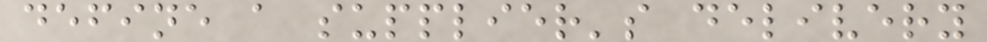define a supplier's delivery
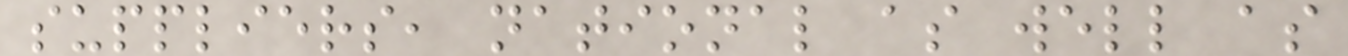suppliers, national as well as
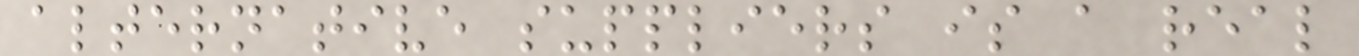alternative suppliers is a real
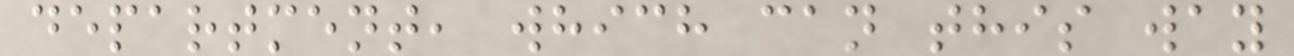department, which can this way
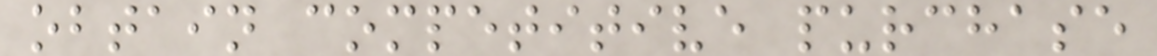obtain competitive purchase
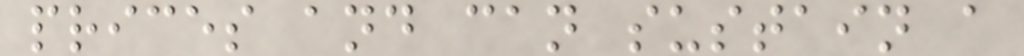prices and can sustain a
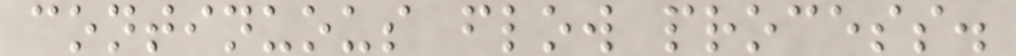continuous flow process.
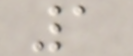1
